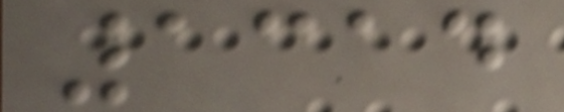1314
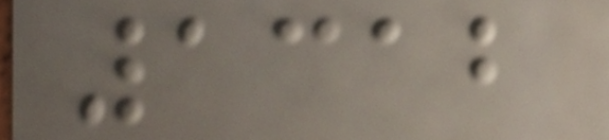1312
